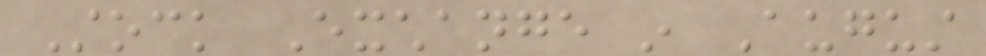Stock Exchange in August
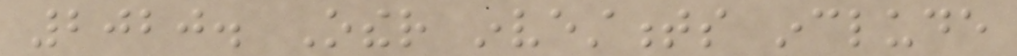2020. Other investments include
